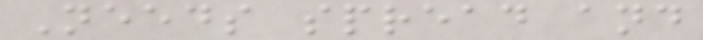Needs spread and
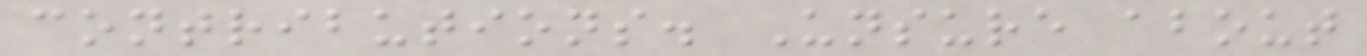contributions. Unsure about
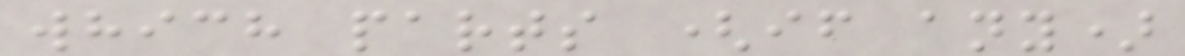which parts (if any)
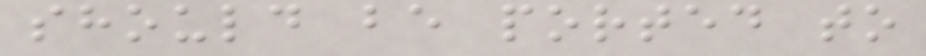should be ported to
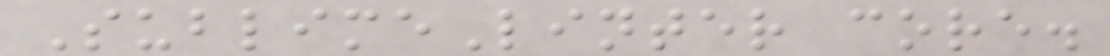SublimeLinter core.
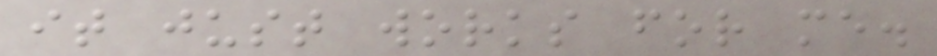it just works for me.
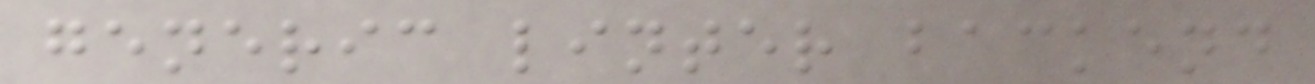generic linter backend
